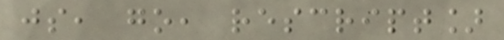js, go, rescript]
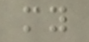my
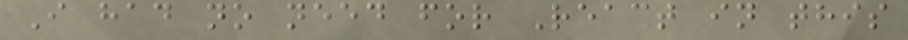I had no need for React in this
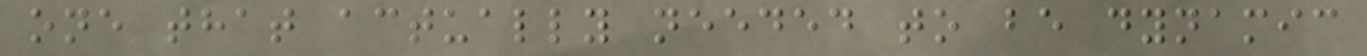one that actually needed to be dynamic
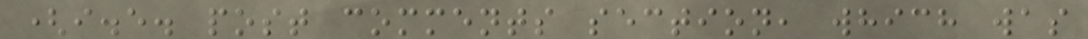(i.e. post comments section, which was
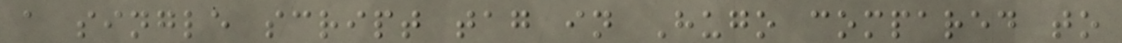a single script tag in Hugo compared to
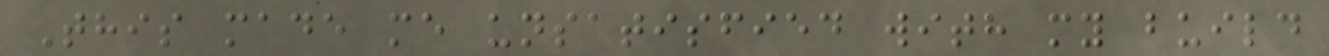This made me unsatisfied with my build
